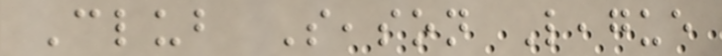Club Season League
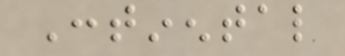Continental
